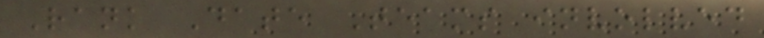Rank Date Teams involved
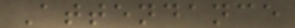Attendance
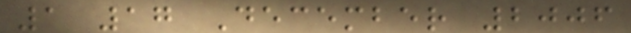1 17 December 2006
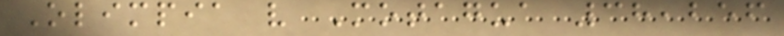Olimpia v Motagua 38,256
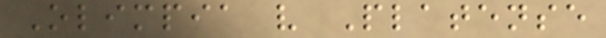Olimpia v Platense
